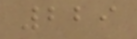229
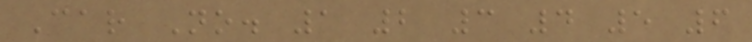Car No. 1 2 3 4 5 6
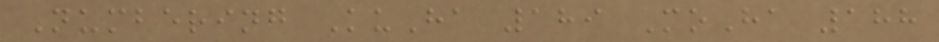Numbering KuHa 189 MoHa 188
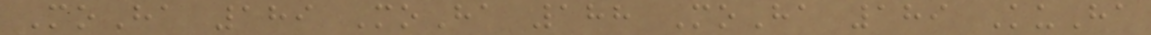MoHa 189 MoHa 188 MoHa 189 KuHa
